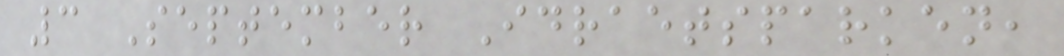3 September Idraetsparken,
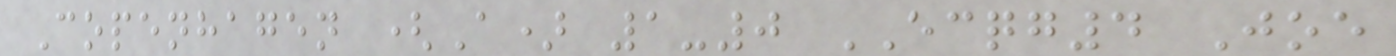Copenhagen (A) 1-0 ECQG4 Joe
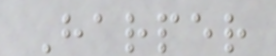Harper
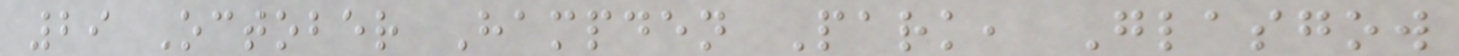29 October Hampden Park, Glasgow
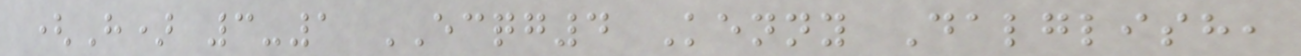(H) 3-1 ECQG4 Kenny Dalglish,
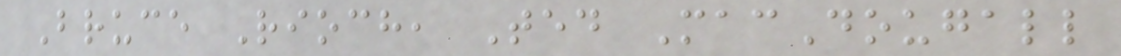Bruce Rioch, Ted MacDougall
